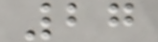27
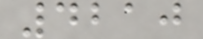4210
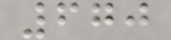670
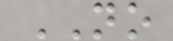NO
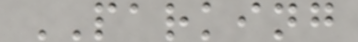PARKING
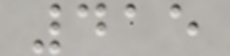415
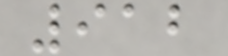912
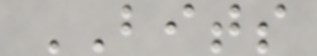BITS
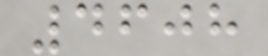4608
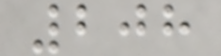208
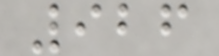926
